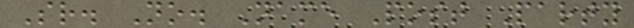Sr. No. Name Post Party
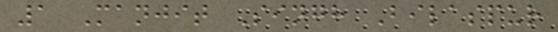1 Manjit Singh Bilaspur
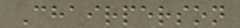Chairperson
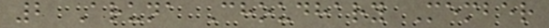2 Aruna Choudhary Member
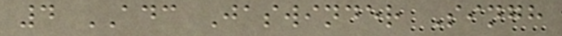4 ADC Jaswinder Singh
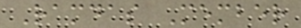Ramdas Member
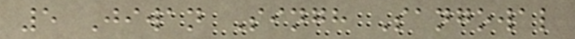5 Jiwan Singh Sangowal
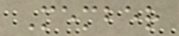Member
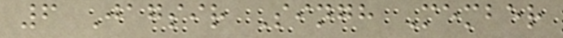6 Jagsir Singh Member
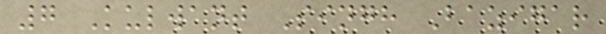7 Kulwant Singh Bazigar
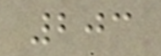203
